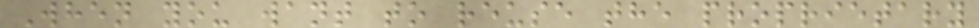When you want to reuse the proprietary
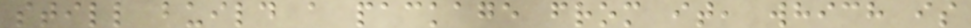still build a package from it, which is
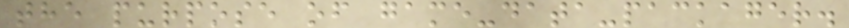the purpose of game-data-packager.
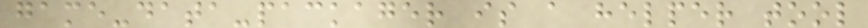game-data-packager is a helper tool
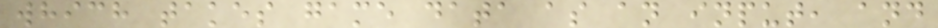which takes game data as an input, and
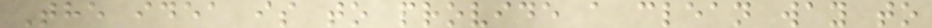The idea is to provide a clean way to
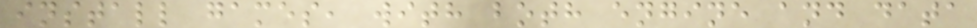install games, with both engine and data
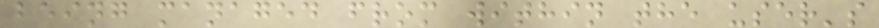being managed from within the user's
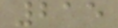215
